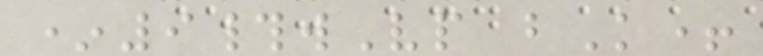*9#wVp bK+
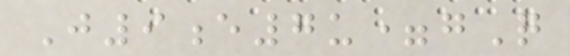J9e7u=gQ
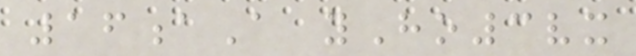16aA yHo3vx
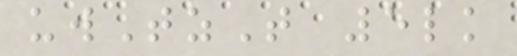uwTzT 5lk
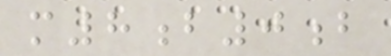m8b0b
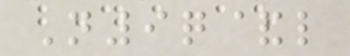N9q&l
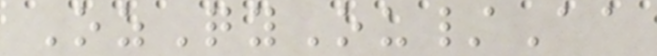OzQyOu/Aa
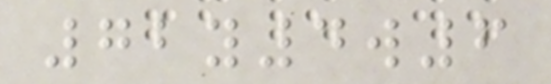72y4w6
